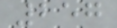257
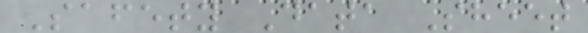Safety Data Sheet
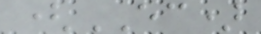(EC)
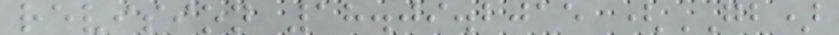revision 18.09.2015 (GB)
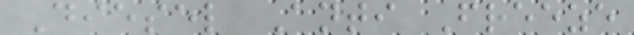Diesel Anti Freeze
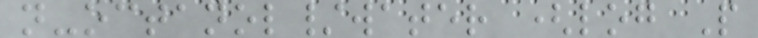n-octanol/water (log P
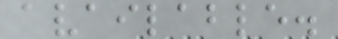available.
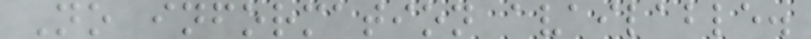No information available.
